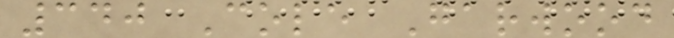340 Cole Garwood
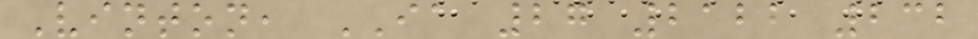Vinton, IA 27 2122 232
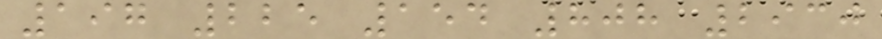197 225 154 808 2930
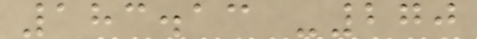183.13 -270
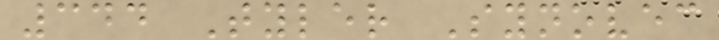344 Tyler Synovec
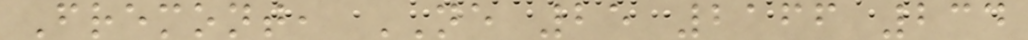Fremont, NE 25 2166 234
